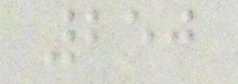250
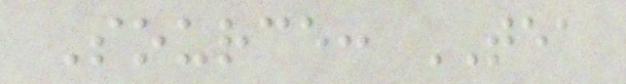Source: TEA
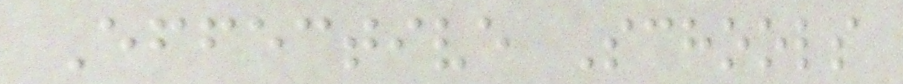Effective Schools
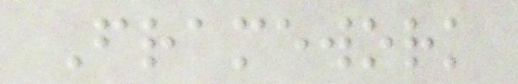Framework
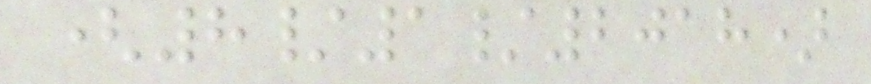(8/1/2018)
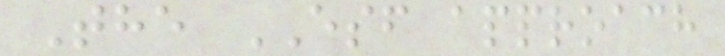The ESF approach
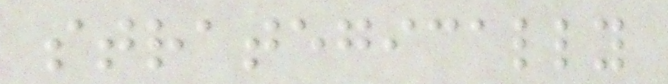strategically
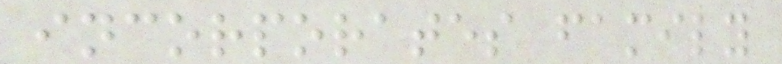incorporates family
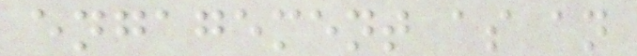engagement as an
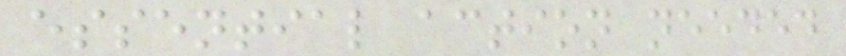essential action needed
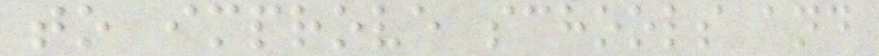to improve schools and
